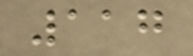117
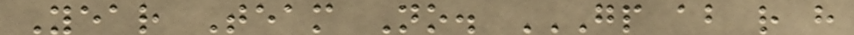Year Team No. GP AB R H
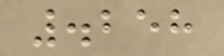.258
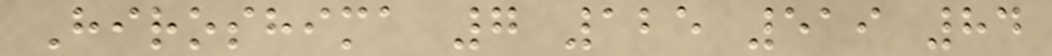Hiroshima 7 125 519 84
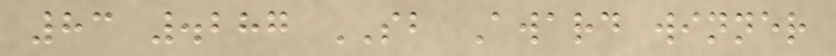83 .287 SB Award winner
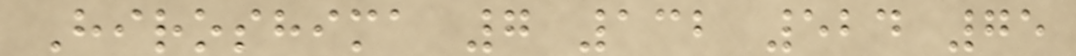Hiroshima 7 132 524 75
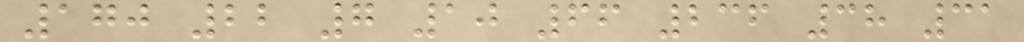170 22 7 10 66 236 38 31
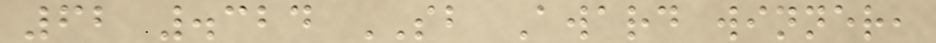62 .324 SB Award winner,
